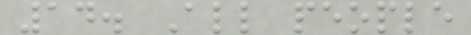14. All people
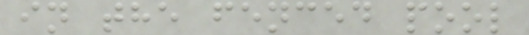in the fenced pool
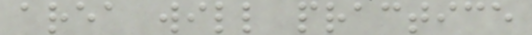area will practice
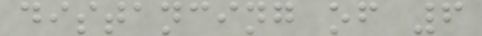distancing of 6
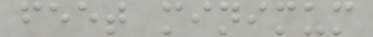feet minimum
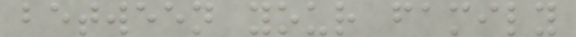between your family
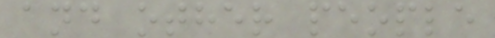and other people
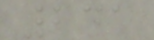241
